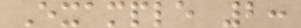Example 2:
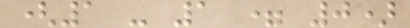(1 - 1 = 0)
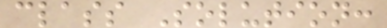class Solution:
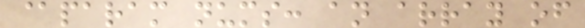@param nums: an array of
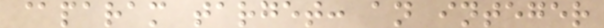@param target: an integer
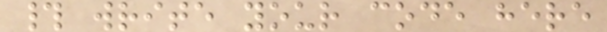# write your code here
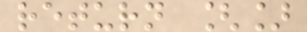return []
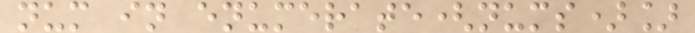num in enumerate(nums)]
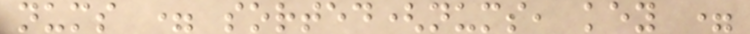nums = sorted(nums, key =
